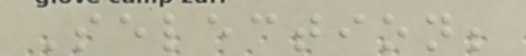Selection;
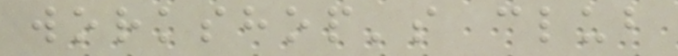workshop's club
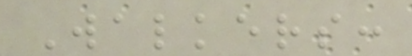Walkers:
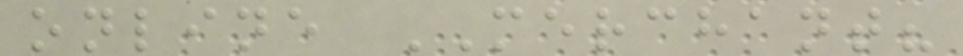online MERCHANT?
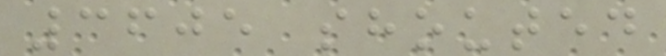3605 shouted
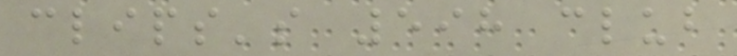clips's 598 club
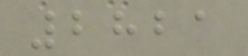2821
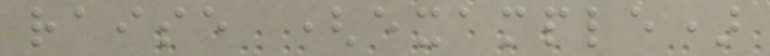raise (example)
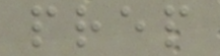prep
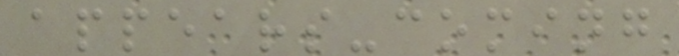appears-coming
